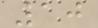10
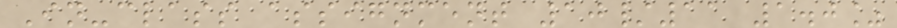In-class assignment 10/11 1.0%
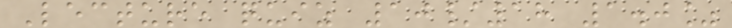Lecture quiz 10/18 1.0%
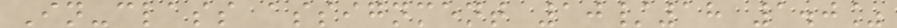In-class assignment 10/18 1.0%
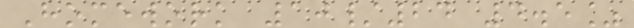Homework 10/24 4.5%
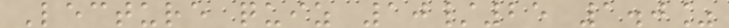Lecture quiz 10/25 1.0%
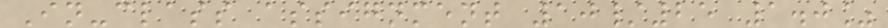In-class assignment 10/25 1.0%
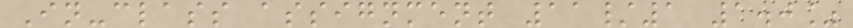In-class assignment 11/1 1.0%
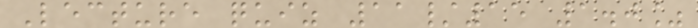Lecture quiz 11/15 1.0%
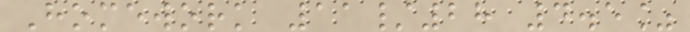Homework 11/28 4.5%
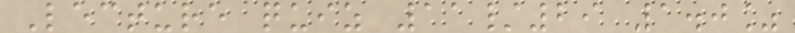Lecture quiz 11/29 1.0%
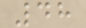48
